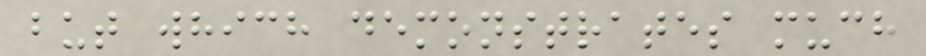but which demonstrates much
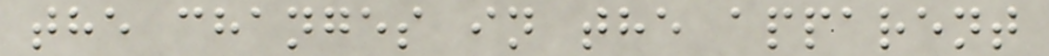the changes in the apparent
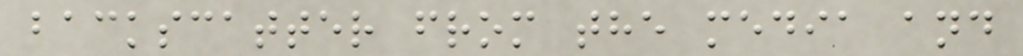backscatter from the media and
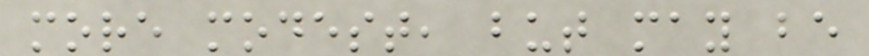more modest, but may be
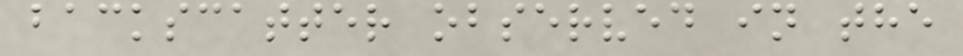backscatter observed in the
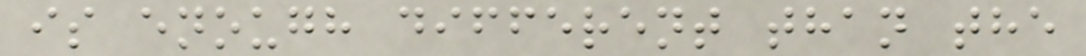is enough different than the
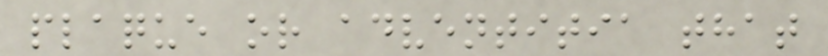plaque or adventitia that
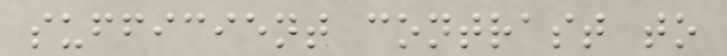sufficient contrast to
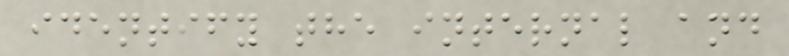identify the internal and
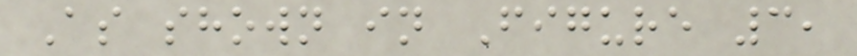As shown in Figure 3,
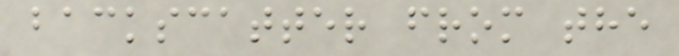backscatter from the
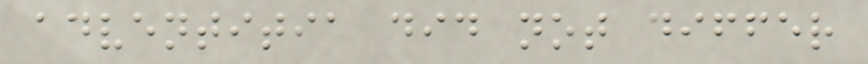adventitia did not differ
